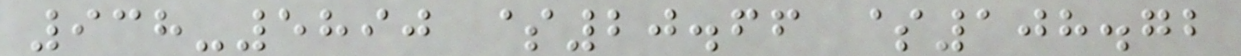938-5890 $20.66 $108.72
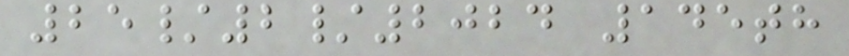25/2/2024 145th
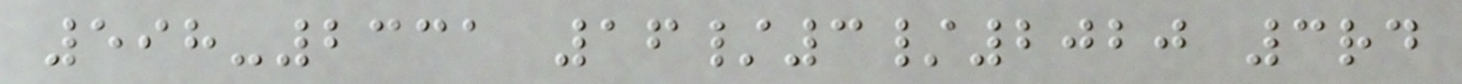598-2331 16/3/2020 3rd
